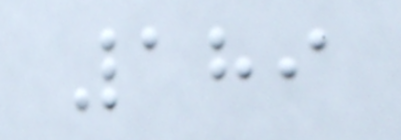189
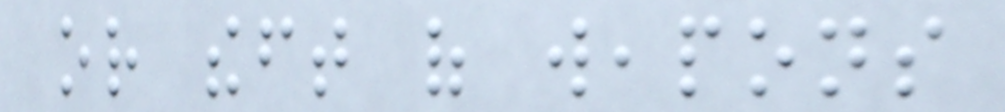or theft of weapons
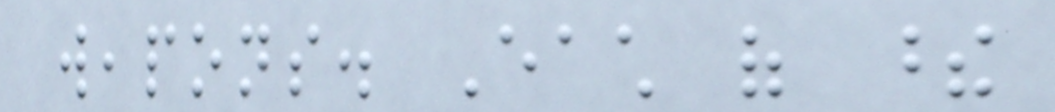weapons. Each of these
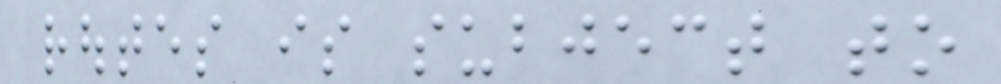routes is subject to
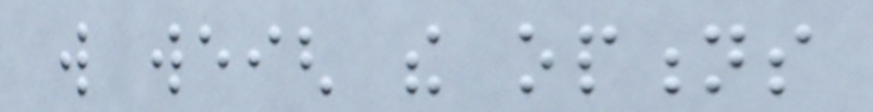will weigh the options
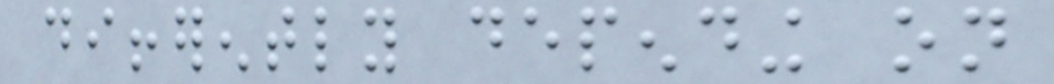differently depending on
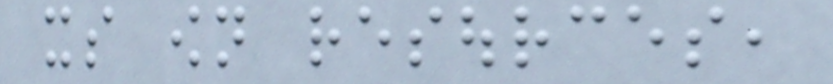its own resources,
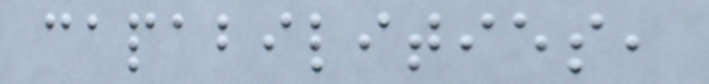capabilities,
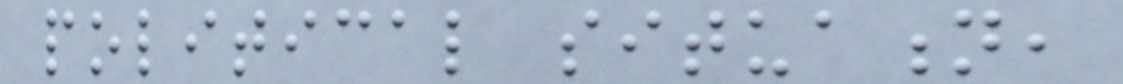political situation,
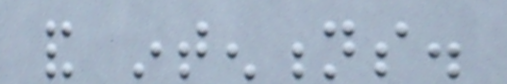and intentions.
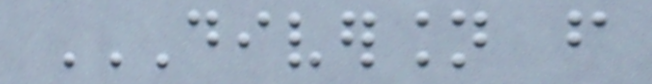DIVERSION FROM
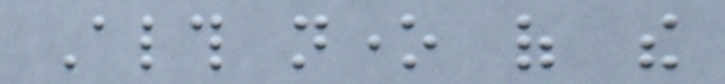Although none of the
